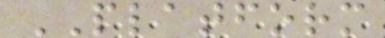PLATFORM
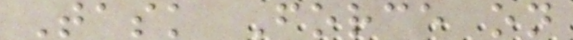Task Force on
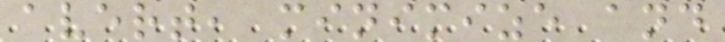avert, minimize and
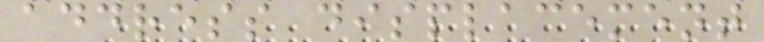address displacement
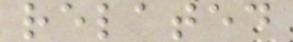related
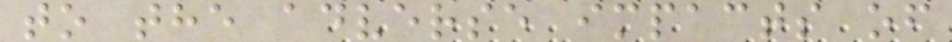to the adverse impacts of
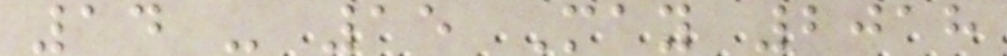14 - 15 May 2018
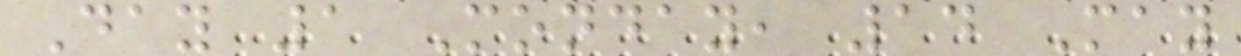Day 1 Monday, 14 May
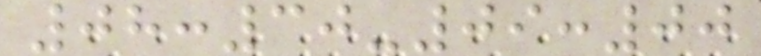08:30-09:00
